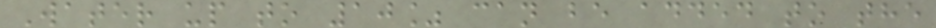Water up to 10% can be added to the
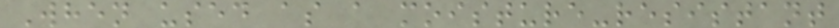When used as a moisture-resistant
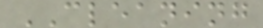CLEANING
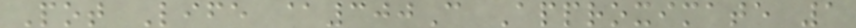Pot Life @300C Approximate 1
